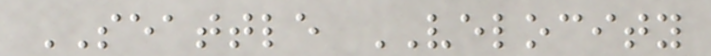SEATTLE VELOCITY
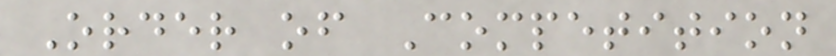Order of Competition
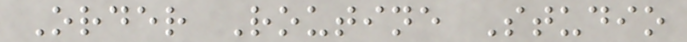Order Routine Studio
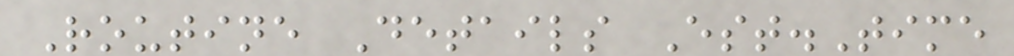Routine Details Est.Time
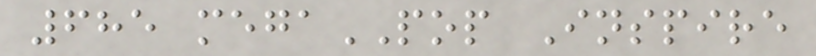685 megaPOP Inspire
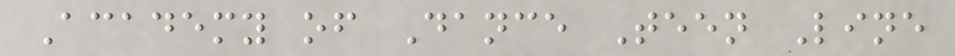Academy of Dance Teen Line
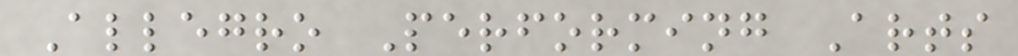Allegro Performing Arts
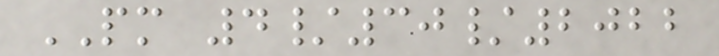PM 4/30/2022
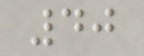40
